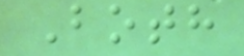Both
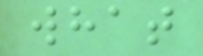what
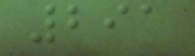291
